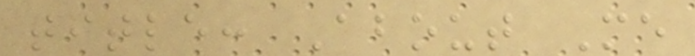title: About Me
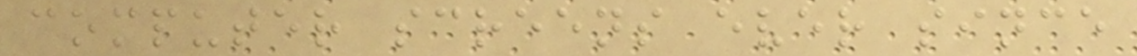computer screens ever since
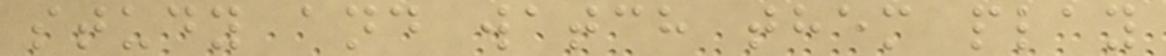study and watch them play
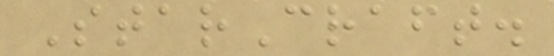StarCraft.
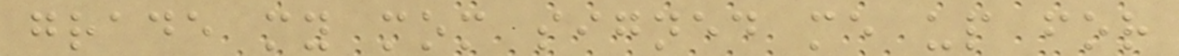grade my mom signed me up for
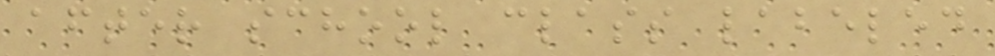after school class labeled
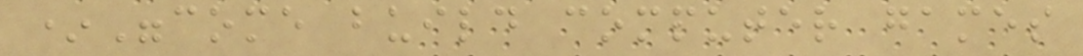*"come build computer games
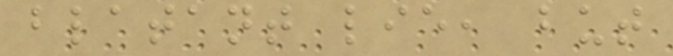blatant lie, but
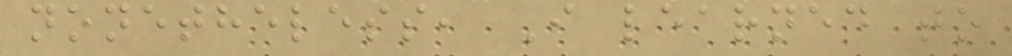nonetheless, I learned to
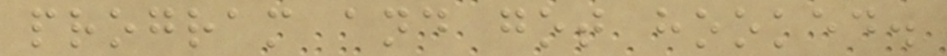program and got hooked.
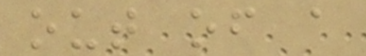out of a
